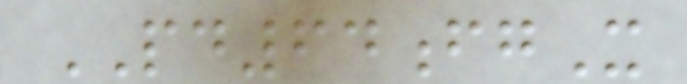PD64fgX
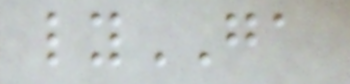lyGA
